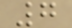7
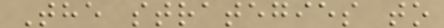The strategies to
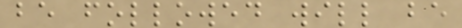be followed will be
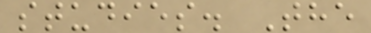studies. The
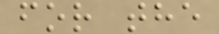for the
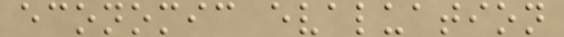economic evaluation
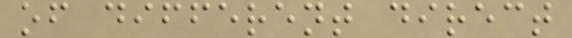of different direct
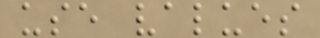use values
